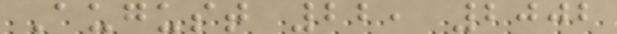August 22, 2002
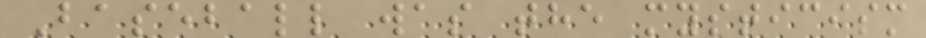Baseball was the mysticism
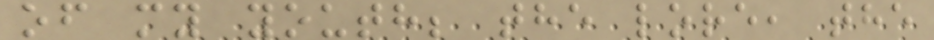of my youth; the lore, the
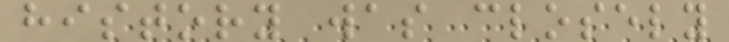history was closely
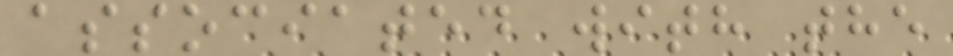associated with the
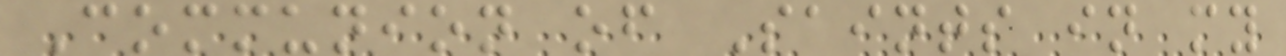Communion of Saints in my
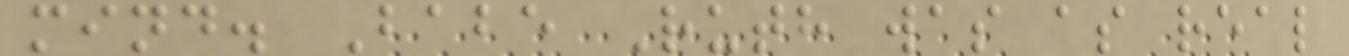mind. Babe Ruth was as real
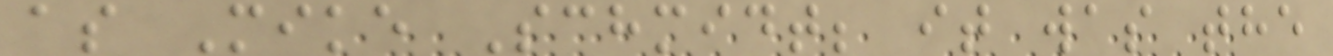as Mike Schmidt; it was the
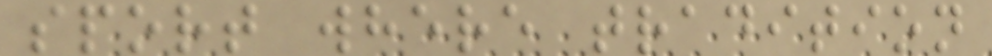sport where tradition
